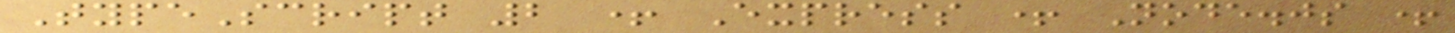TypeScript 2 + Express + Node.js +
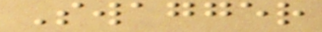Swagger
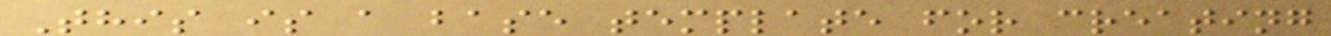This is a base template for creating
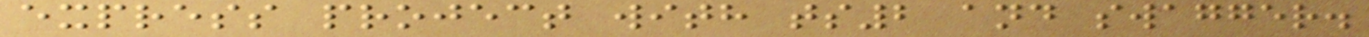express project with ts2 and swagger.
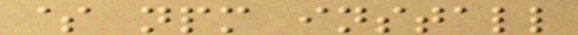$ npm install
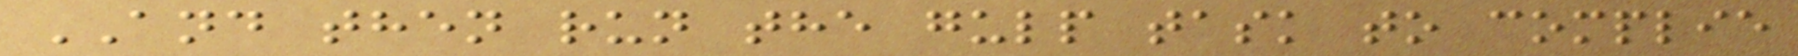AND then run the gulp task to complie
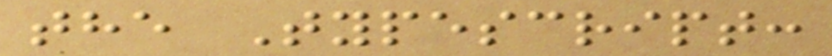the Typescript:
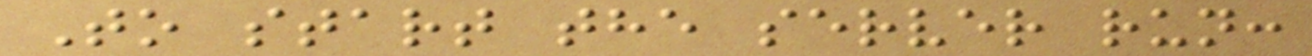To start the server run:
